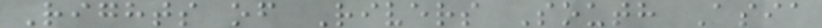Rights of Rivers South Asia
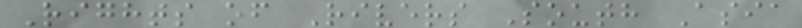Rights of Rivers South Asia
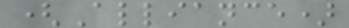(Alliance)
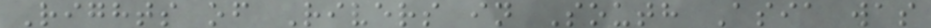Rights of Rivers in South Asia was
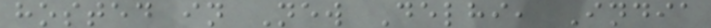hosted in New Delhi, India
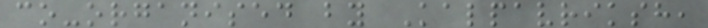co-organised by Kalpavriksh,
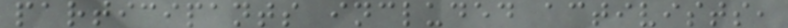participants included activists,
